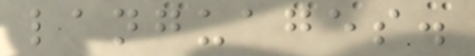languages.
